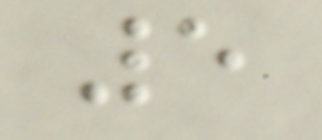5
